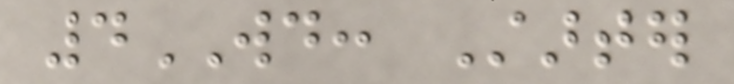4WD: Starter
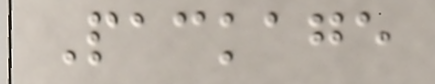Package
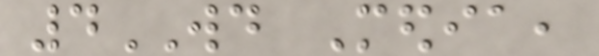4WD Media,
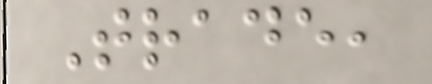Trade,
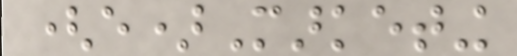(e)Marketing
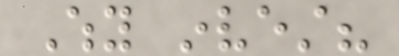Why invest?
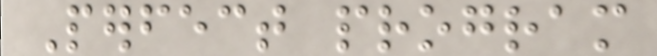Perfect program
